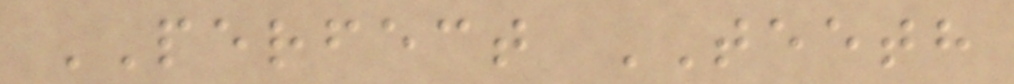PERFECT TEETH
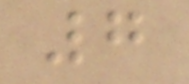7
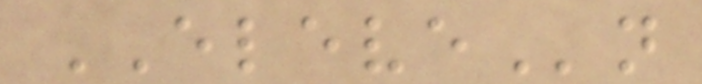ELEVEn
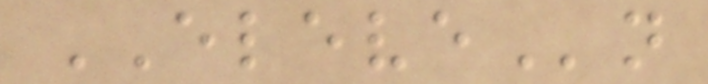ELEVEn
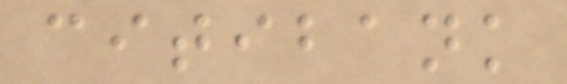citibank
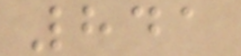841
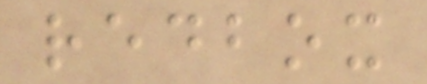redbox
